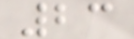23
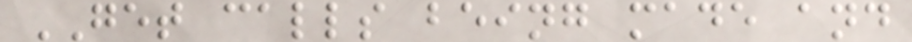GET calls being made and
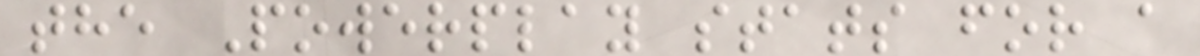the Powerplay stats for a
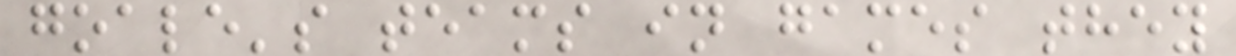goale's teams in games they
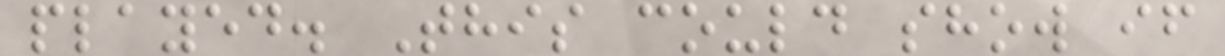played. This could show if
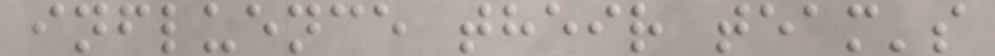influence their team's
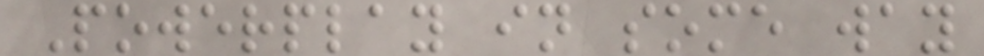Powerplay in some way
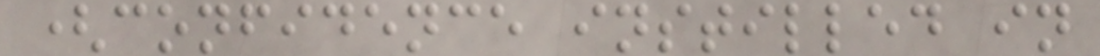(confidence instilled in
